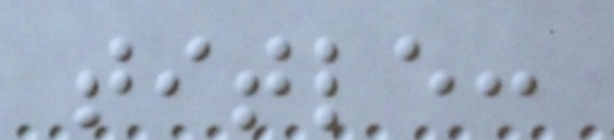title:
